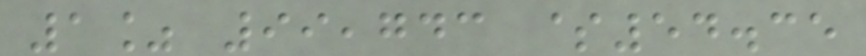1% 99,743 $54.35
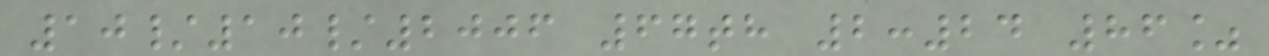10/10/2006 67th 2:24 86%
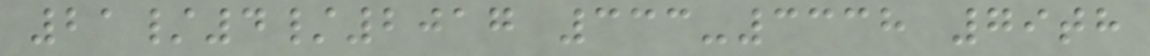21/4/2017 333-3338 79th
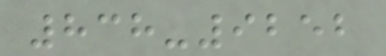838-9252
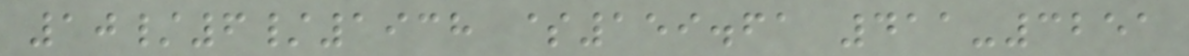10/6/1938 $159.61 411-3251
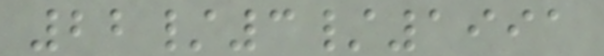22/3/1991
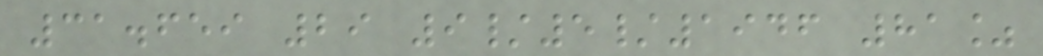31.659 29 9/5/1946 81%
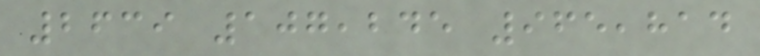2639 107,245 965,814
